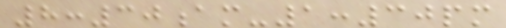8:30am-1:30pm
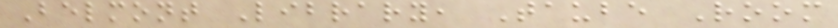Belmont Library, Taube Room
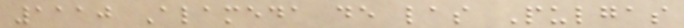1110 Alameda de las Pulgas
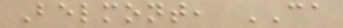Belmont, CA
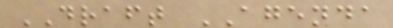DRAFT AGENDA
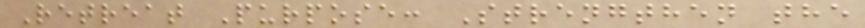Retreat Purpose: Strengthen the
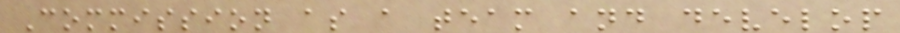Commission as a team and develop
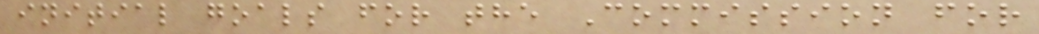initial goals for the Commission for
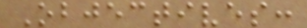Objectives:
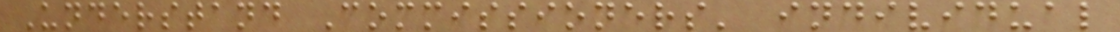Understand Commissioners' individual
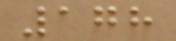178
